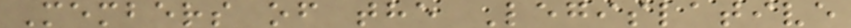Members of the Legislative
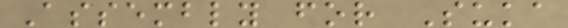Assembly for Suka
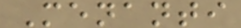Menanti
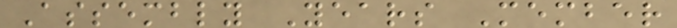Assembly Years Member
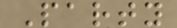Party
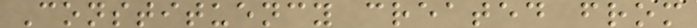Constituency created from
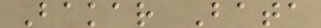Bakar Bata
